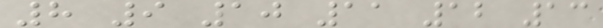8 9 10 11 12 13
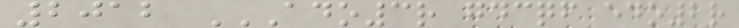2012 ADO3R GDCQF EDO2R
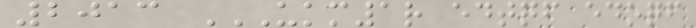2013 UKM1R EDTQF EDOQF
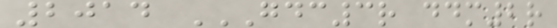2014 GDC3R DDM2R
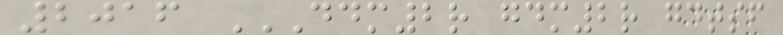2016 DDM2R GDM2R GDTSF
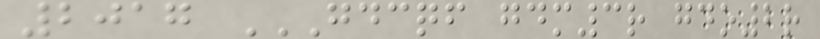2017 GDCQF GDM3R GDO2R
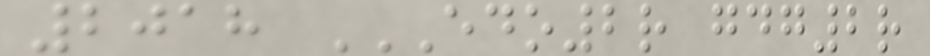2018 EDO2R GDG2R
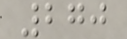270
